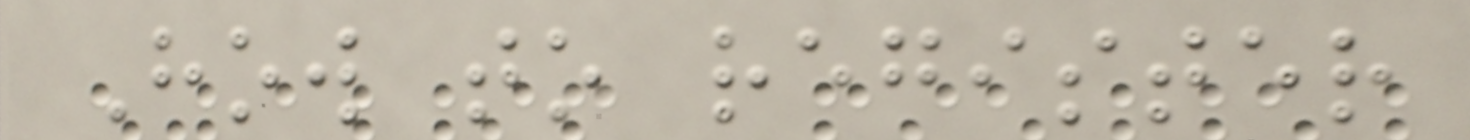How to register
